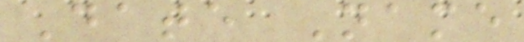Date Name
